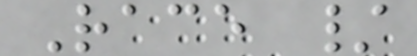Race /
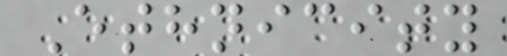Ethnicity
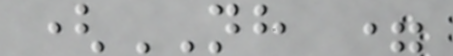(NH =
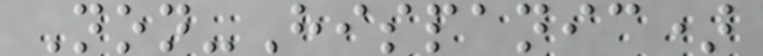Non-Hispanic)
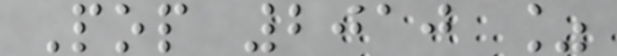Pop 2010 %
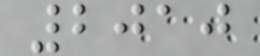2010
